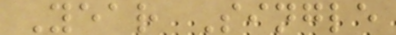Year Single
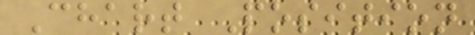Chart Position
